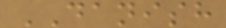DANISH
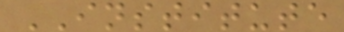INSTITUTE
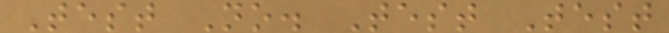Test No. Test Test
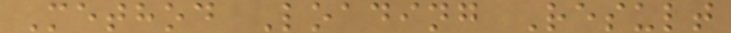Method Loading Result
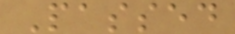Passed
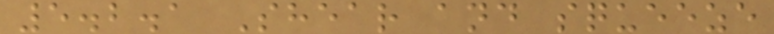5.2.1 Shear and squeeze
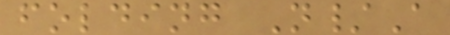folding N/A
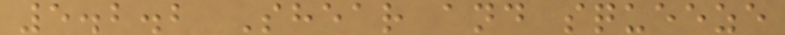5.2.2 Shear and squeeze
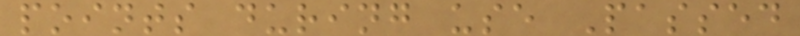points during use Passed
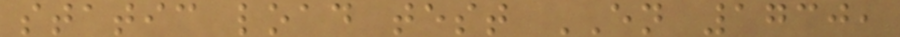static load test EN 1730,
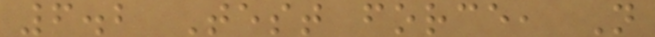6.2 Test force, N
